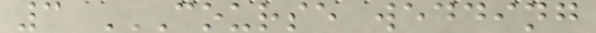3 COURSE WEDDING
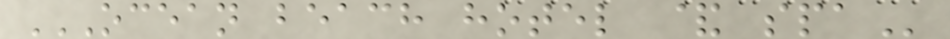OCEAN BEACH HOTEL & SPA
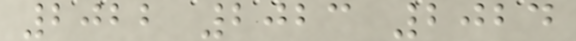2022 2023 2024
